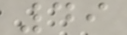49
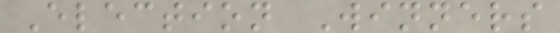Election Winners
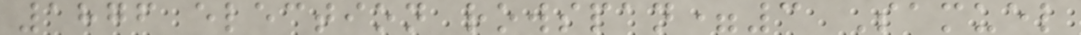1876 election rowspan=3 Samuel
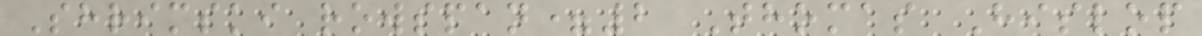Shrimski rowspan=2 Thomas Hislop
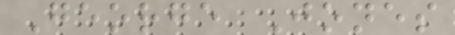George Jones
